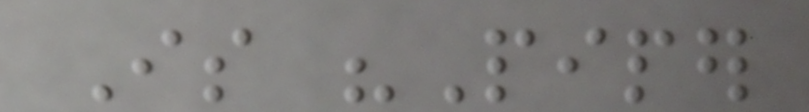Is "Piper
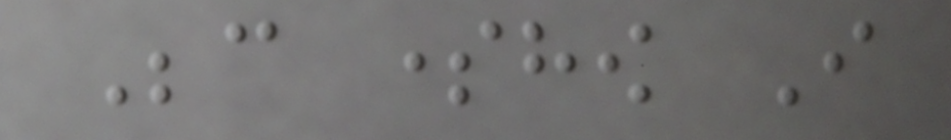Because somehow I
